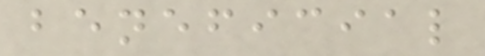beneficial
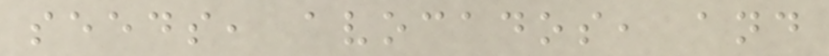seeds, avocados, and
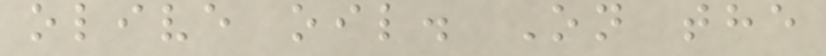olive oil. On the
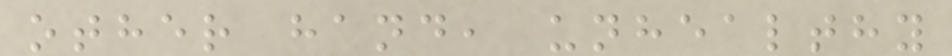other hand, unhealthy
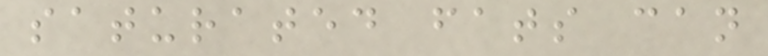saturated fats can
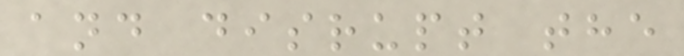and disrupt the
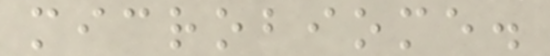microbiome.
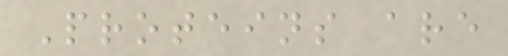Proteins are
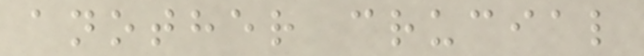another crucial
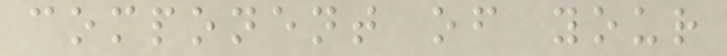component of your
